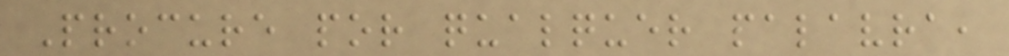Procure por qualquer palavra,
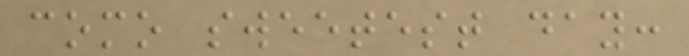como sweetest day:
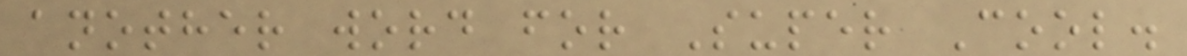another word for Super Cool.
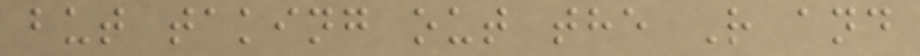but taking out the R and
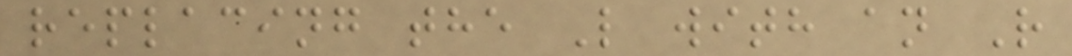replacing the L with an R
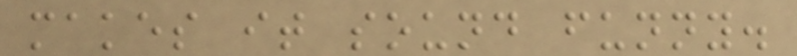makes it sound funny.
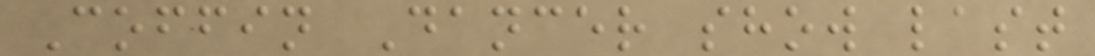Coffin Dancer show last
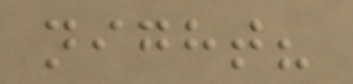night?
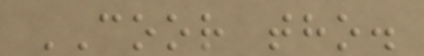COOR tho.
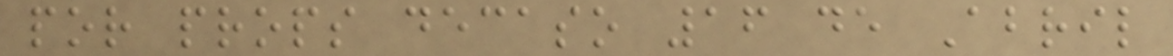por props decaso 16 de Abril
